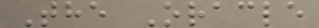The Oracle
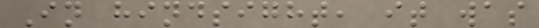In hindsight, it was
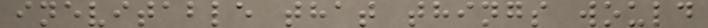inevitable that things would
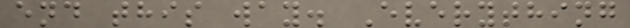end this way. Everything
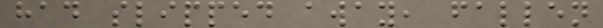had slipped away, fallen
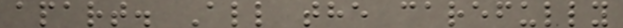apart. All the carefully
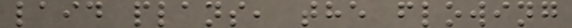laid plans, the flowing
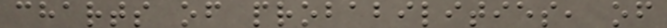charts of probabilities, of
